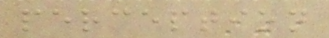perception
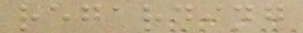regarding
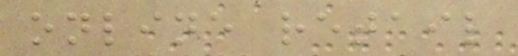online retail
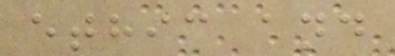ethic and
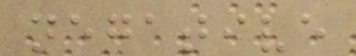negative
